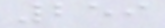259
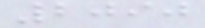2090
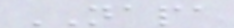NAPA
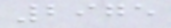2975
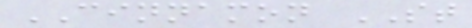CINNAMON ST
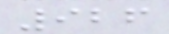926
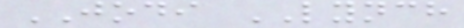JODI LYNCH
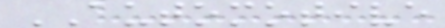AUTOMOTIVE
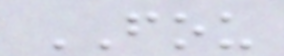FOU
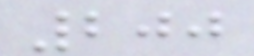200
